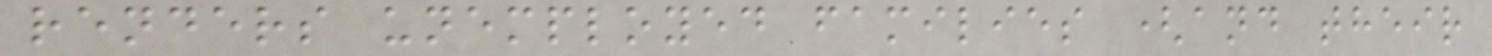renders unemployed families (and their
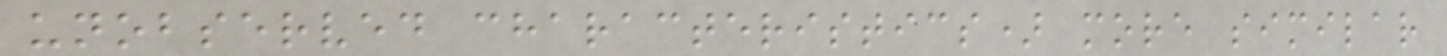unobserved characteristics) more similar
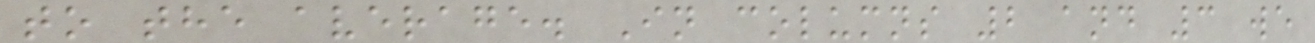to the average. In columns 2 and 3 we
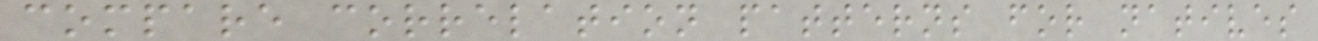compare correlation patterns for natives
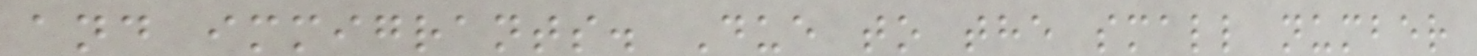and immigrants. Due to the small number
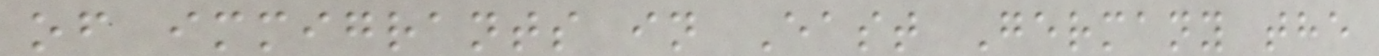of immigrants in East Germany the
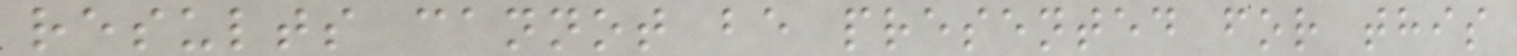results cannot be presented for this
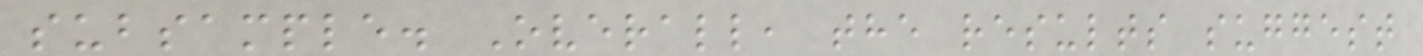subsample. Overall, the results suggest
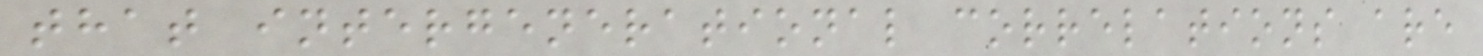that intergenerational correlations are
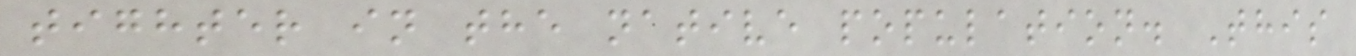tighter in the native population. This
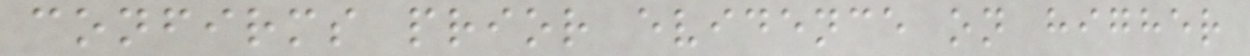confirms prior evidence on higher
